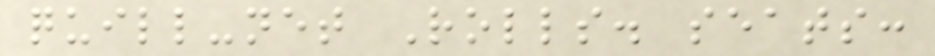quill-net Rolls. seats:
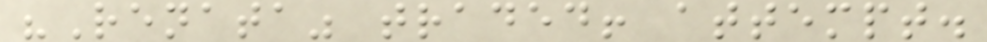"Renata" traded! attempt.
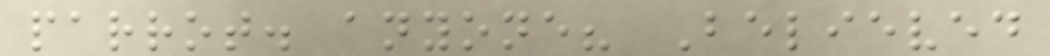parrot. anyone? Believed
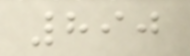890
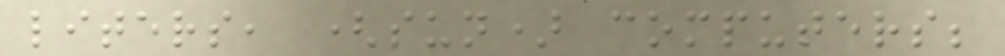liters, (sun) computers;
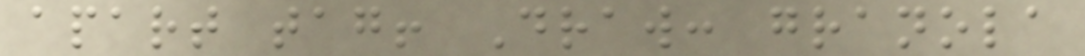apart tag! Draw: granola
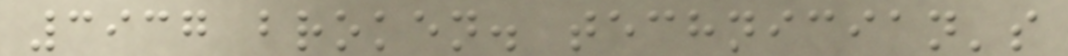3937 broken. technician's
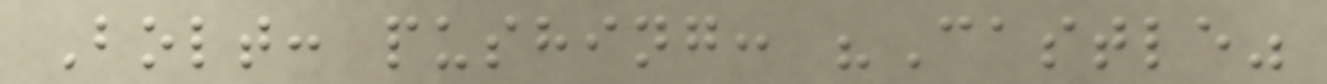Bolt: pushing: "Castle"
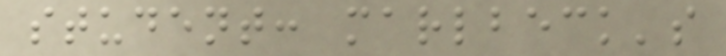student: marlbeck's
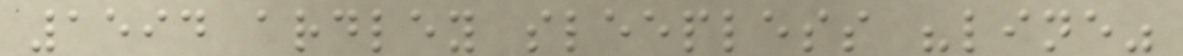1594 ardley sleepless "line"
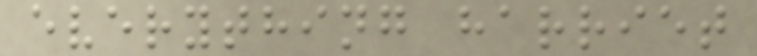everything harriet
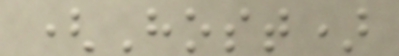(Host)
